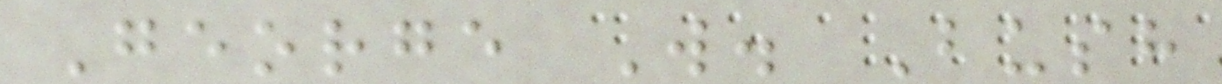George W. Bush
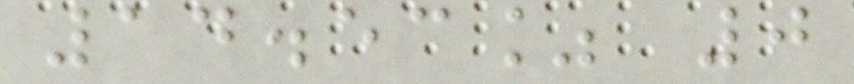14.53% 0
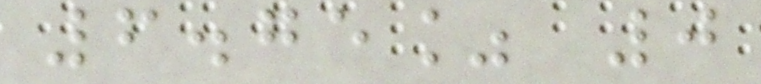6.75% 0
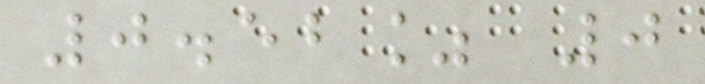0.52% 0
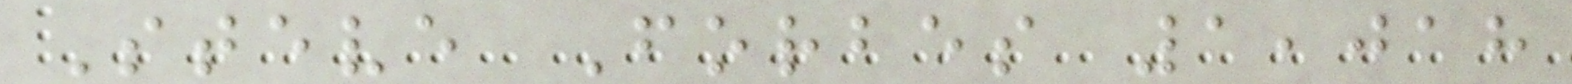Steve Forbes 1,018
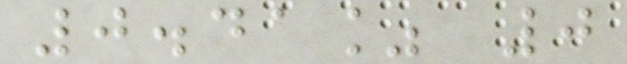0.41% 0
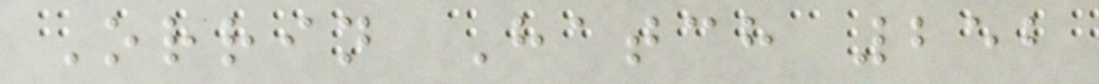Orrin Hatch 252
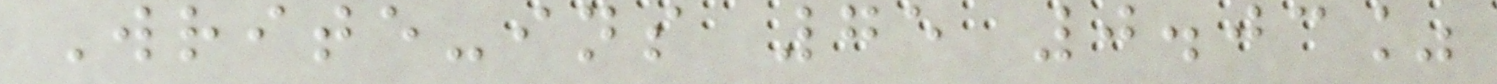Write-ins 75 0.03%
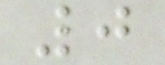0
